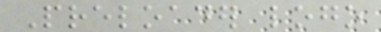Preloader logo
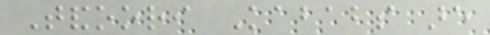Tandoori Kababs are
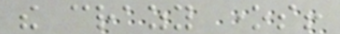the crazy ones!
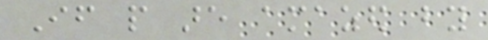If people are amazed by
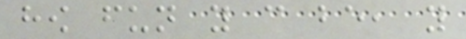how fun you can be, you
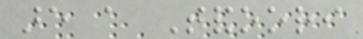are a Tandoori
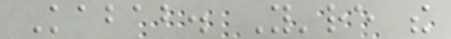Kabab. You're the
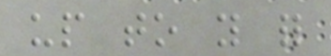up to you for
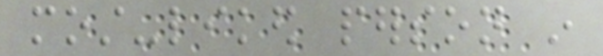most-liked person in
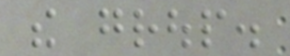the group.
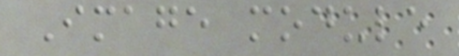Image module
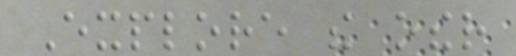Explore the other
